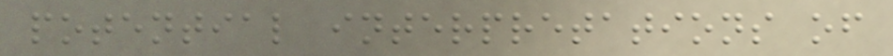potential interpretations of
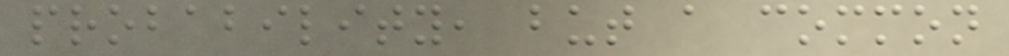probability, but a common
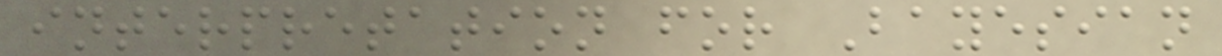interpretation for Bayesian
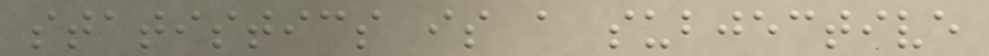statistics is a subjective
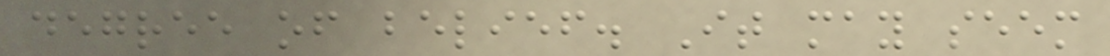degree of belief. It may seem
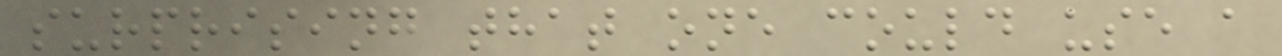surprising that one could use a
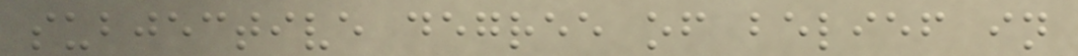subjective degree of belief in
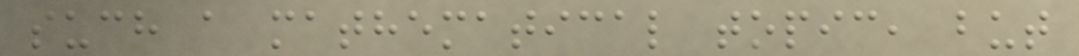such a mathematical topic, but
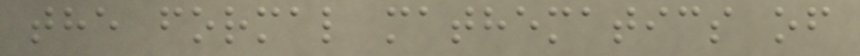the formal mathematics of
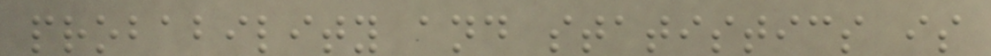probability and statistics is
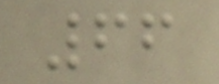66
